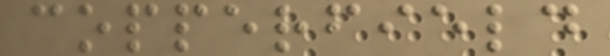copperfield
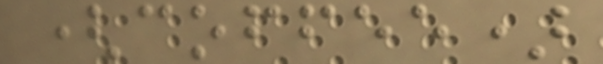(coffee)
